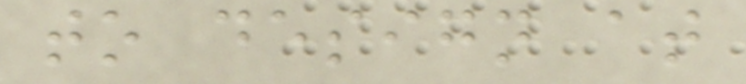to design at
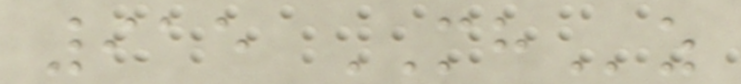915 MHz
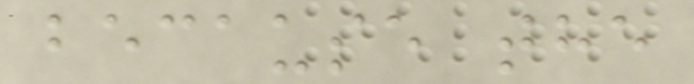because the
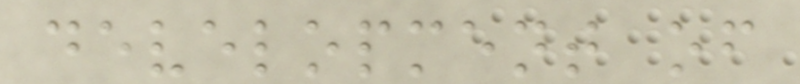development of
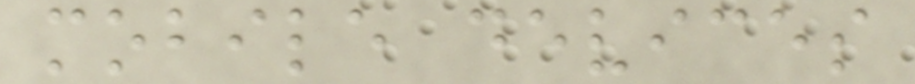mobile devices
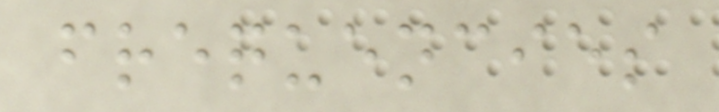frequencies
